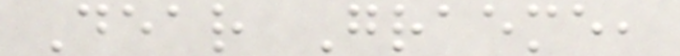Dear Graeme,
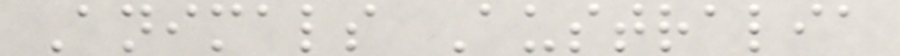Animals Australia
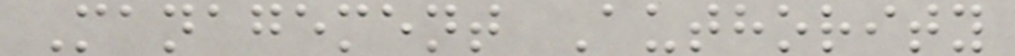Management Authority
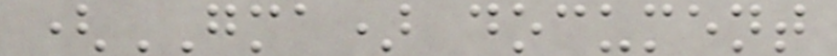(GMA) document
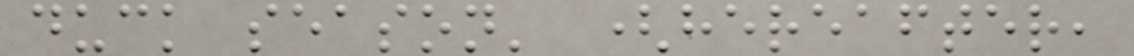duck season' (hereafter,
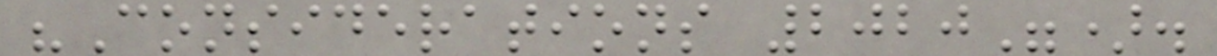"Considerations 2020").
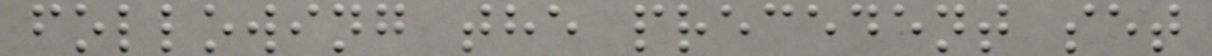following the precedent set
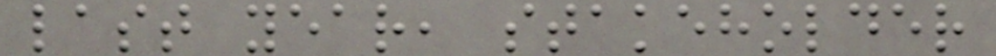last year, stakeholder
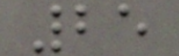25
